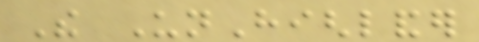The UnHighlander
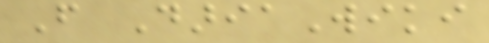From DariaWiki
